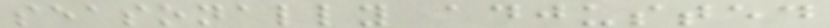seasonally adjusted
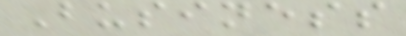Business
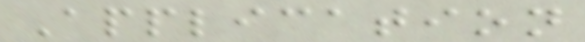Application
